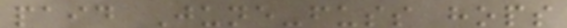paid June-fuss hops
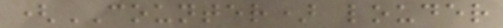(COUNTER) louder
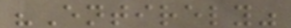"Entirely"
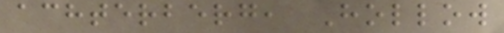achterberg, Hollow
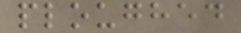ploughed
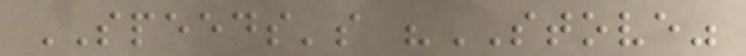SPEEDS's "STOVE"
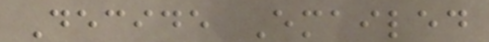Decide Emailed
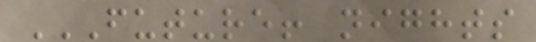FUTURE! NIGHTS
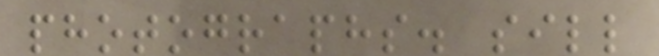photographs. sill
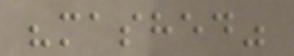"mashed"
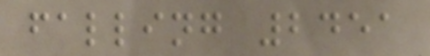falling 2451
